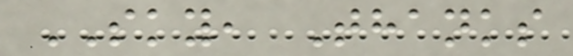SKY, Thanks
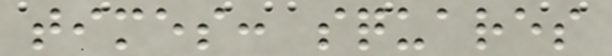times: squares
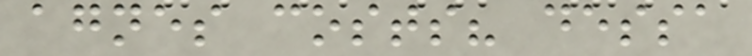agnes costs? dessa
